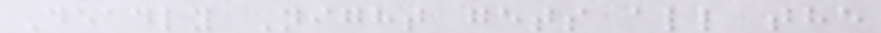Deadly Night gets all the
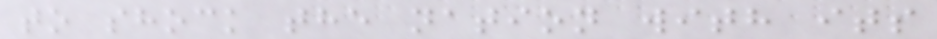to shock the nation with its
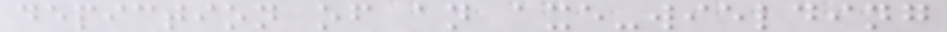depiction of an axe-wielding
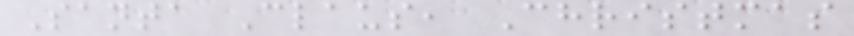Santa Claus, Christmas
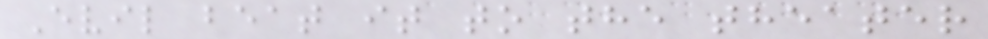Evil beat it to the theater
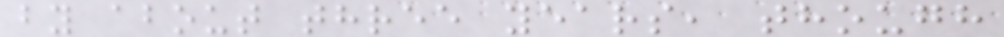by about three years, though
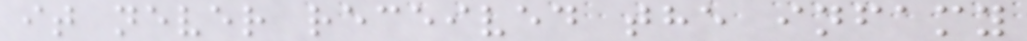it never received the infamy
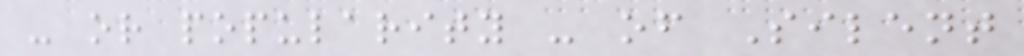- or popularity - of Silent
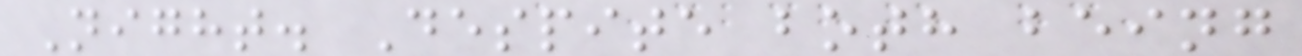Night. Despite both being
